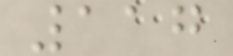117
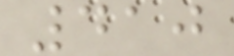410
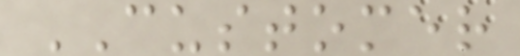CUSTOMER
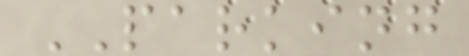PARKING
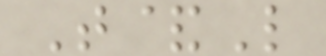T&L
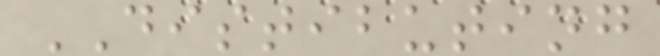DISTIBUTING
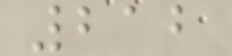212
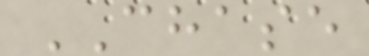CHASE
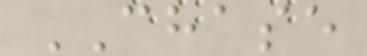CHASE
